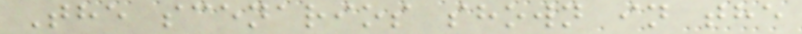The scenarios shown in the
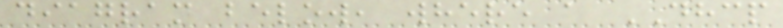diagram below, where a DHCP
